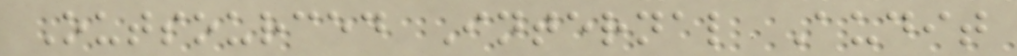Outsourced Internal Audit
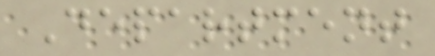Department
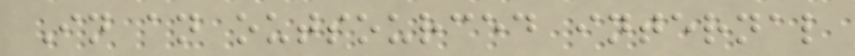In an outsourced internal
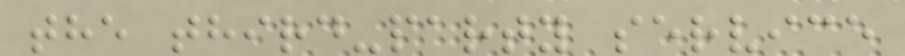the third-party service
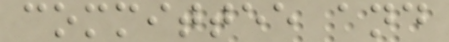committee and
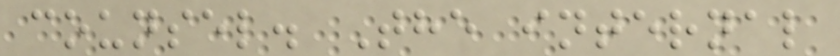counsel. The internal
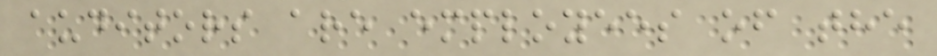auditors are employees of the
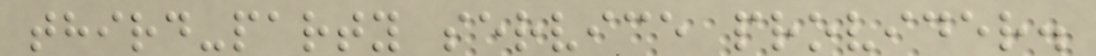third-party service provider.
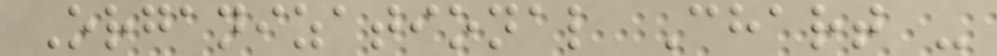Organizational Chart -
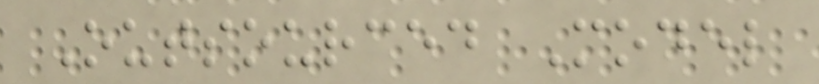Outsourced Model
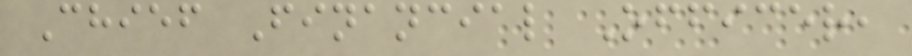Chief Financial Officer,
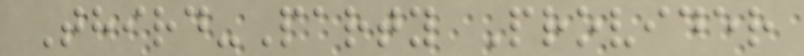Third-Party Provider
